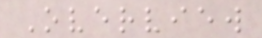Overview
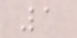1
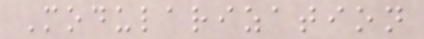Modularization
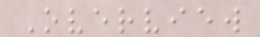Overview
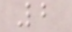2
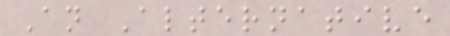An Alternative
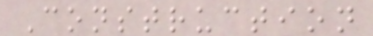Construction
